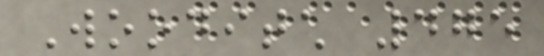Wooditch 475
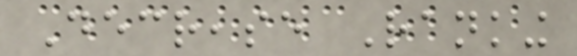Decrease Ranking
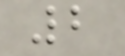2
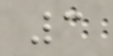3
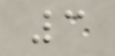3
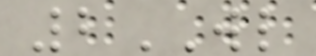2WL
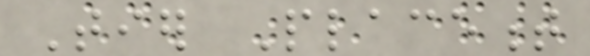Tier Placement
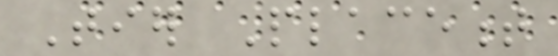Tier Placement
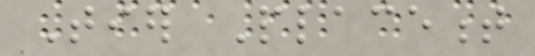Tier Placement
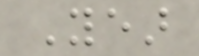Year
